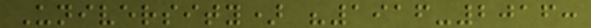University) "1916-2016:
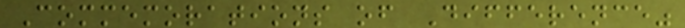Commemorations of Difference"
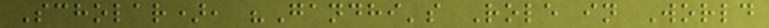Scholar), "Gandhi's Role in World
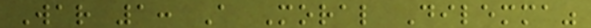War 1: A Moral Dilemma"
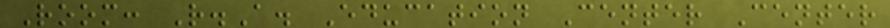Room: R.A. Education Center Center
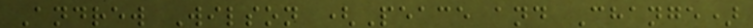Andrew Wilson (Peace and Change)
